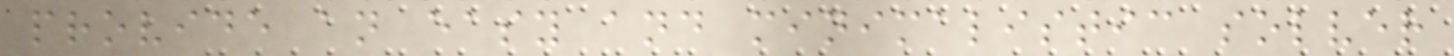provide an easy and minimalistic solver
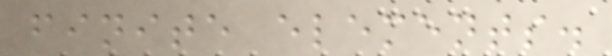finite elements.
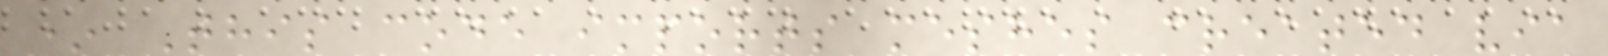* This code imports meshes created via
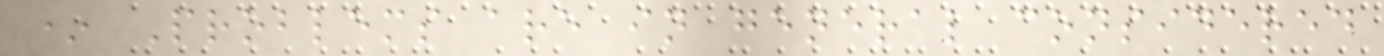* Problems are in general considered
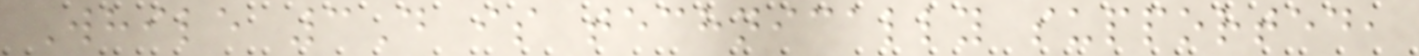While 3D is technically supported,
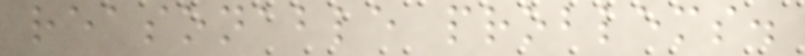reasonable problems.
